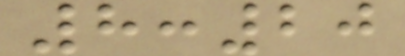8:20
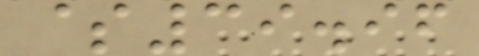$39.96
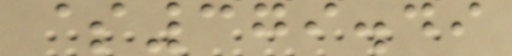$379.49
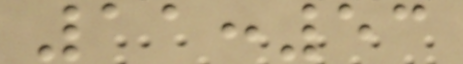11:53
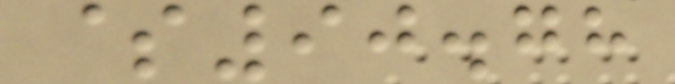$90.78
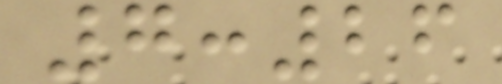7:26
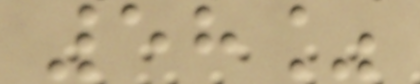58%
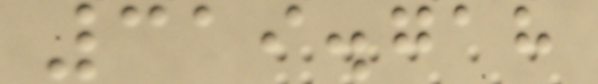319.718
